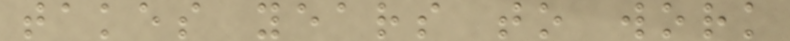takes years to work
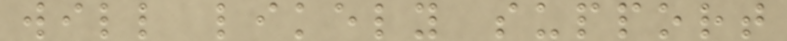will likely support
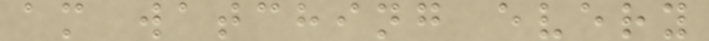am watching every
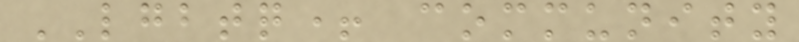LGBTQ+ community
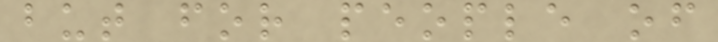but for people of
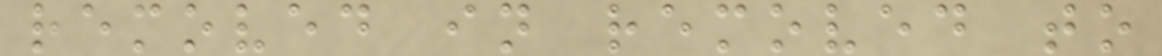removed in removed to
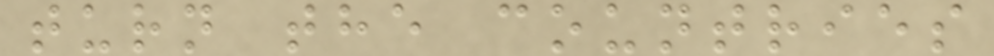turn the countries
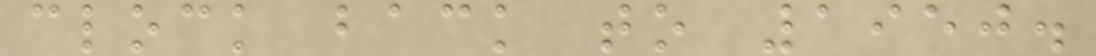clock back to 1950.
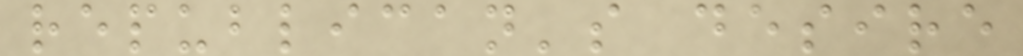republican's desire
